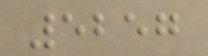5257
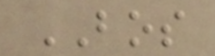BOS
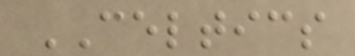CELTICS
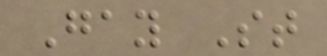Gay St
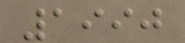1990
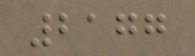2177
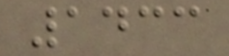1433
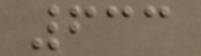633
